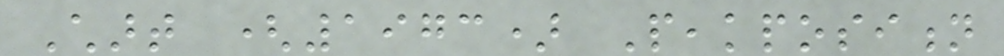Chart (1973) Peakposition
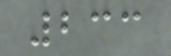233
